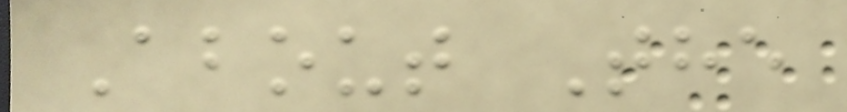About The
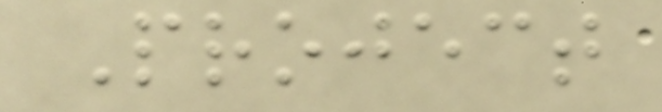Project
